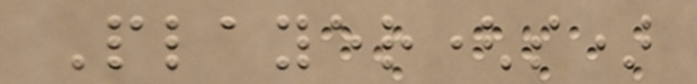Player(s)
